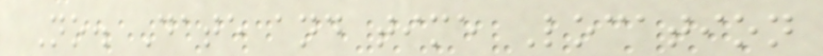No. Date and time Location
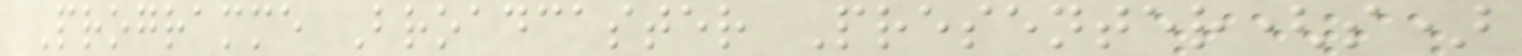Programme Broadcaster Presenter(s)
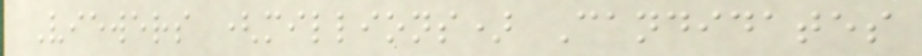Viewers (millions) Candidates
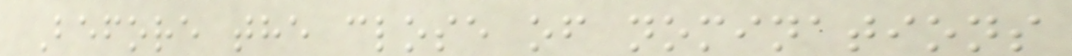Before the close of nominations
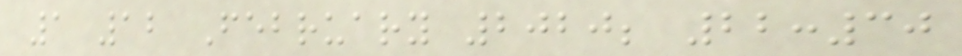1 12 February 2020; 22:30
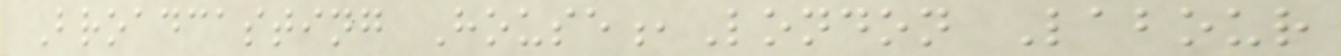Broadcasting House,London Labour
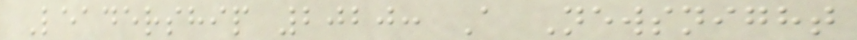Leadership 2020: A Newsnight
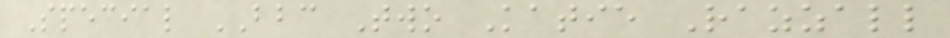Special BBC Two Katie Razzall
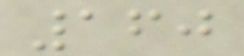160
